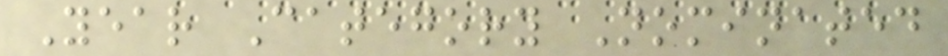Year Category Nominated
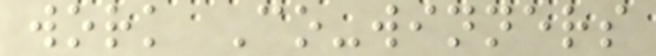work Co-winners
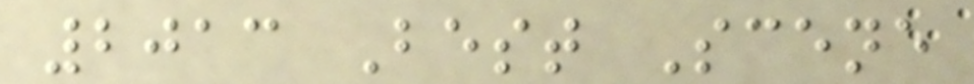2013 Best Scene
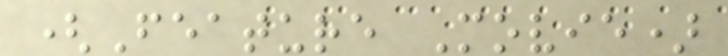(Feature Movie)
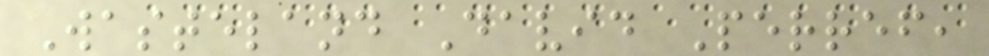Wasteland David Perref,
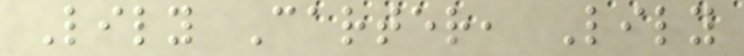Lily Carter, Lily
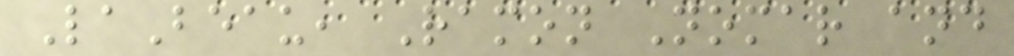LaBeau, Ramon Nomar and
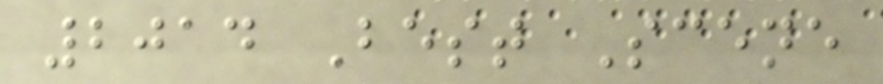2014 Best Scene
